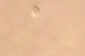a
